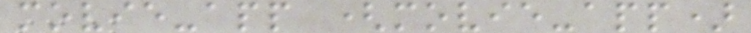movie-app (movie-app)
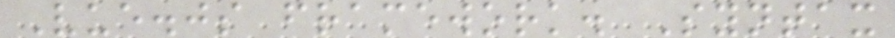Vue.js framework. Syntax
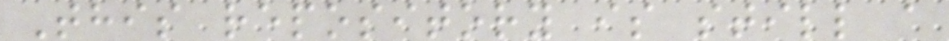This repository is still a
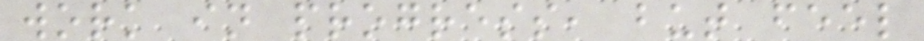work in progress, but feel
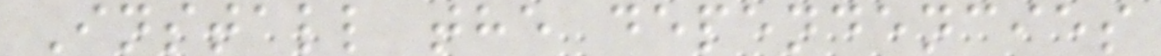Install the dependencies
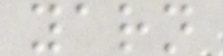yarn
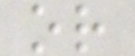or
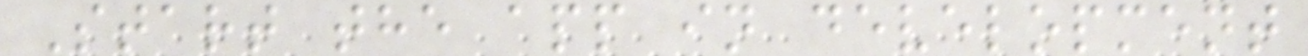Start the app in development
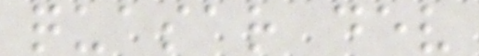quasar dev
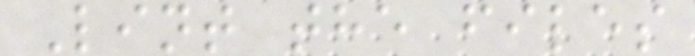Lint the files
